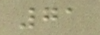71
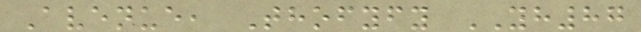Avenue, Thofyfy YH87
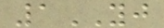1YJ
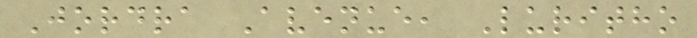Jordra Avenue, Luritho
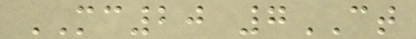MC20 7CT
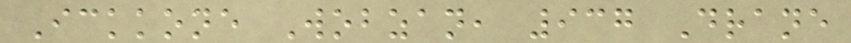Ickkone Wobzan, 937 Drane
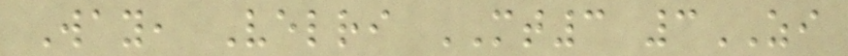Way, Velri MT3 3ZI
